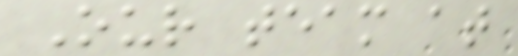Our team at
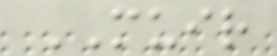MUIR
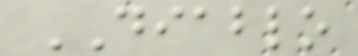DIABLO
